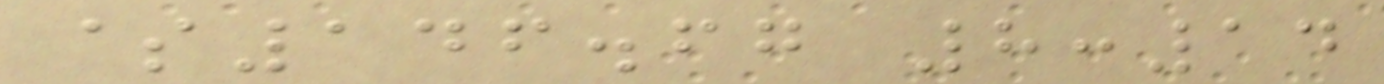$146.67 8:14
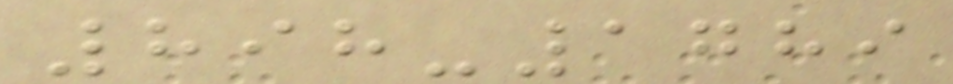898-1789
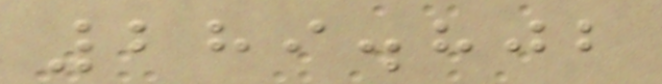289.802
